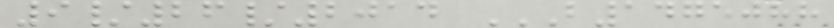9/26/2014 B1475088
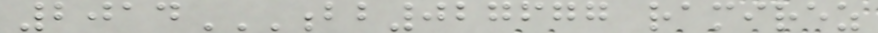2014BB027677 RAMIREZ
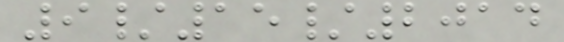9/15/2014
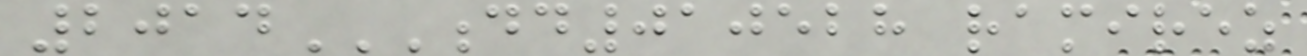2014DD010528 RAMIREZ
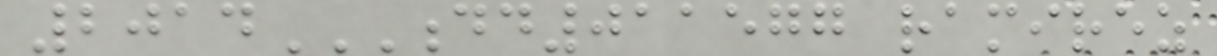2014DD011577 RAMIREZ
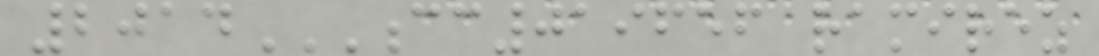2014CC019656 RAMIREZ
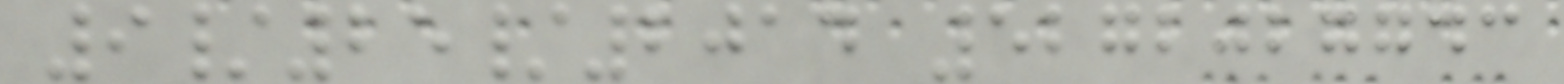9/25/2014 5272027743
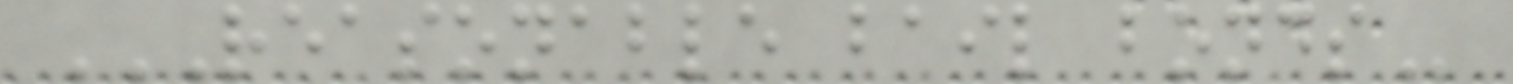REASONABLE BAIL BONDS
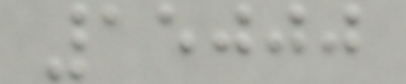15000
